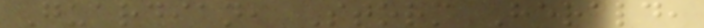Guardian, Storm Herald,
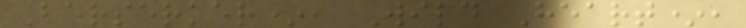Berserker*, Wild Heart*,
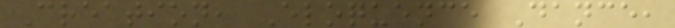Creation, Eloquence Dance,
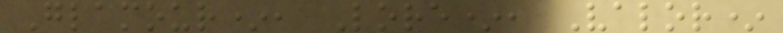Glamour*, Lore*, Valor*
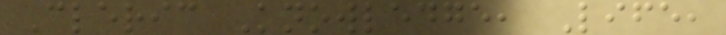Cleric Knowledge, Life,
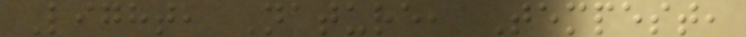Light, Nature, Tempest,
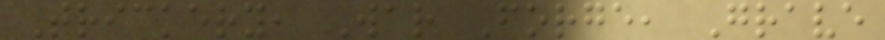Trickery, War Forge, Grave
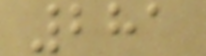281
